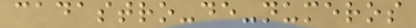cadastro-de-numeros
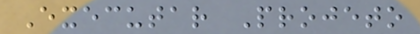Executar Projeto
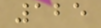125
